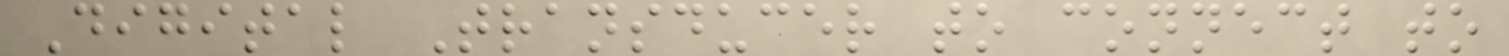Digital Transducer to connect to
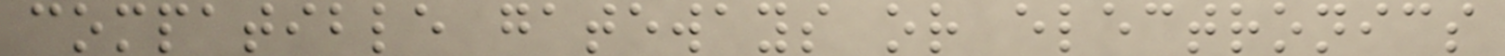compatible gateways or electronics
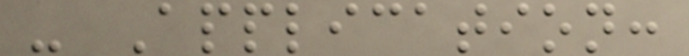- Application:
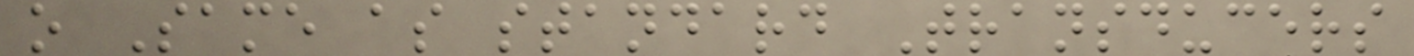o Same as standard Transducers
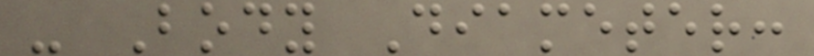- Body Diameter:
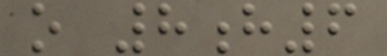o 8h6
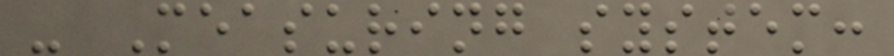- Measuring system:
